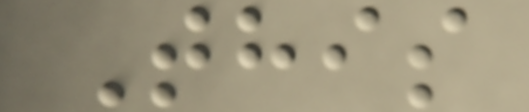This
